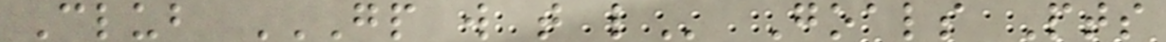Club GP W T L Goals Pts
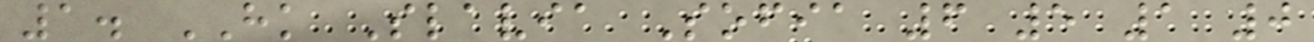1. HK Slavia Sofia 6 5 1 0
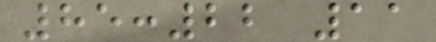85:22 11
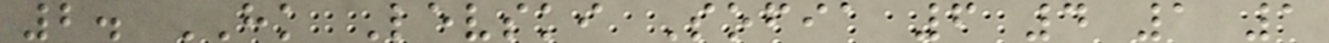2. HK Levski Sofia 6 4 1 1
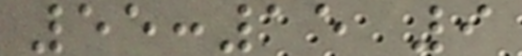55:15 9
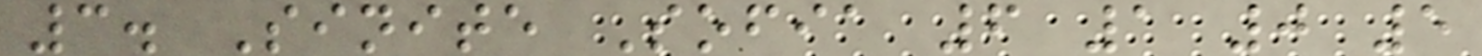3. Sinite Sofia 6 1 0 5
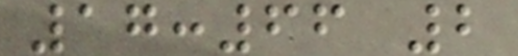17:66 2
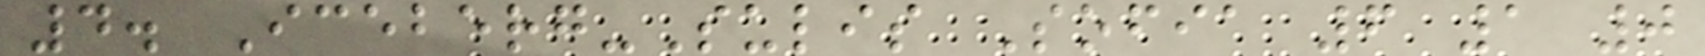4. Iceberg-Sulis Sofia 6 1 0
